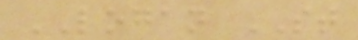LOGAN ST
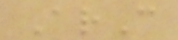ArC
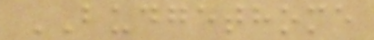BUDGETHOME
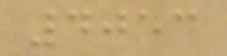4053
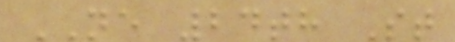NE 24th St
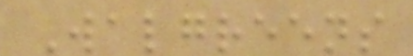Walgreens
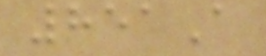851A
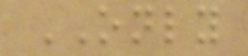ONLY
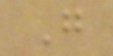G
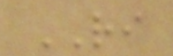RI
